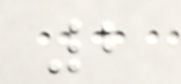2
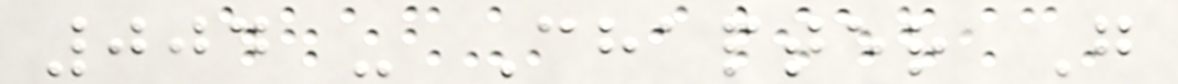004 - Chapter G
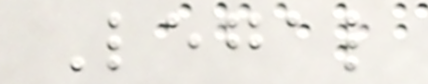Legal
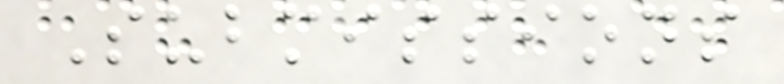Submissions
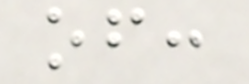of:
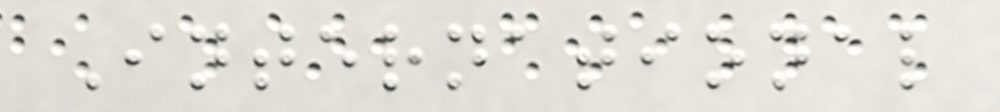International
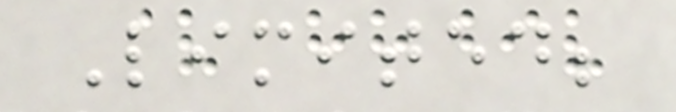Limited;
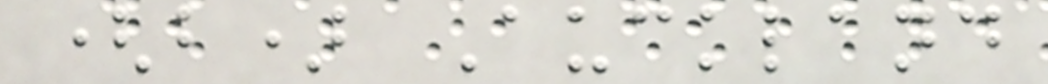(b) Auckland
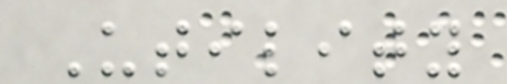Utility
